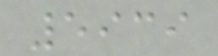5939
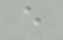e
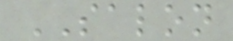SALON
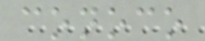conoco
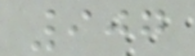907
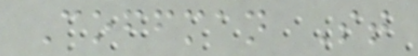Coffman St
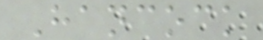Hancock
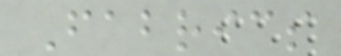Fabrics
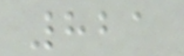821
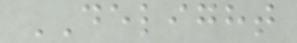DELIGHT
